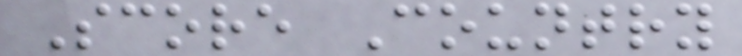Score Country
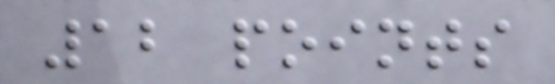12 points
